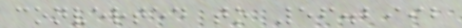converted to 56.2992
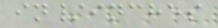in/inches
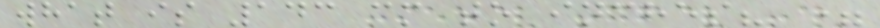what is 143 cm to inches? =
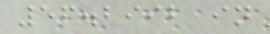56.2992 in
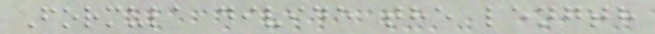Formula divide the length
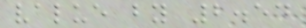value by 2.54
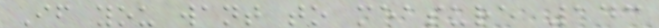If you want to measure 143
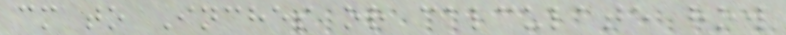cm to Inches or calculate how
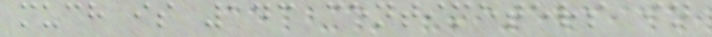much is 143 centimeters in
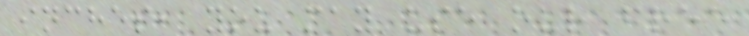inches, you may use our free
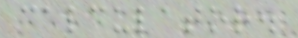calculator.
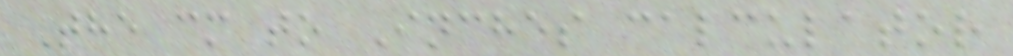The cm to Inches calculator
